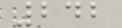242
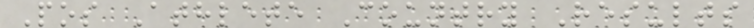Pos Athlete Country Results
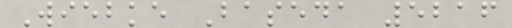Wiebke Baseda 5216
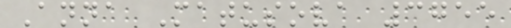Anna Matusova 3755
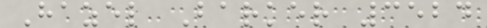Hazel Barker 3524
